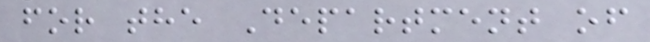for the Department of
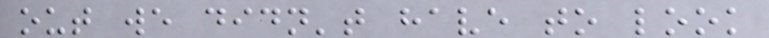out we didn't have to look
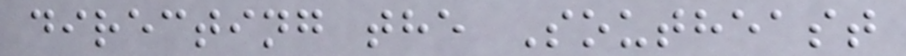directing the Southeast
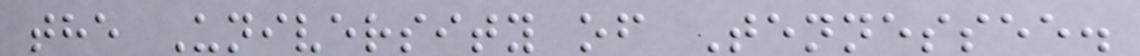the University of Tennessee.
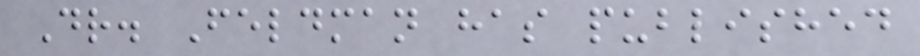Dr. Feldman has published
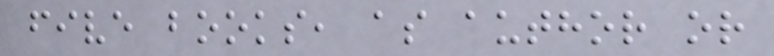five books, as author or
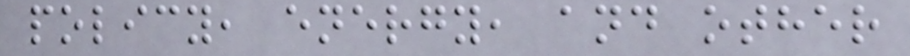policy, energy, and other
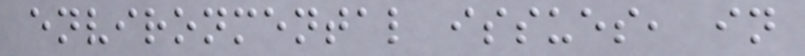environmental issues, in
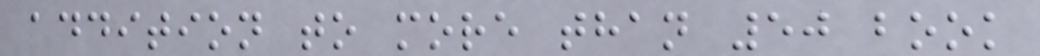addition to more than 50 book
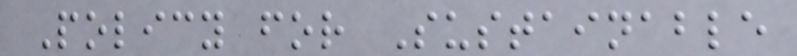Policy for Sustainable
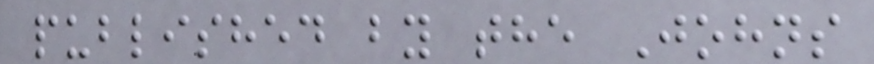published by the Johns
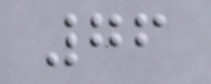76
